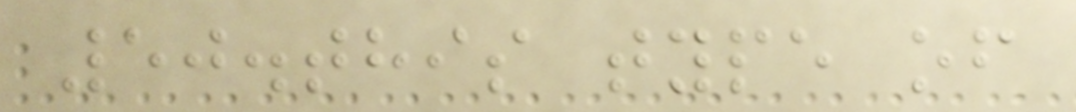50.this type of
